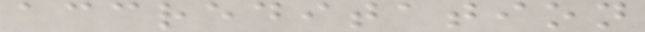accreditation
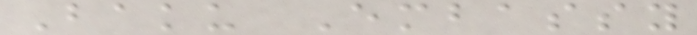Baku Embassy
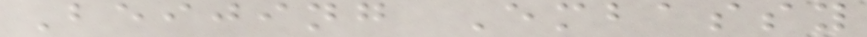Beijing Embassy
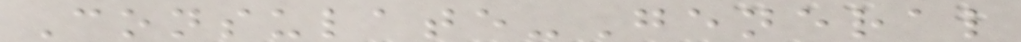Consulate-General
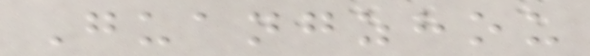Guangzhou
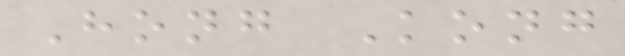Hong Kong
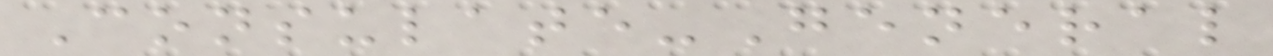Consulate-General
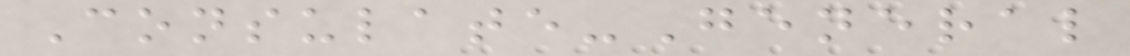Consulate-General
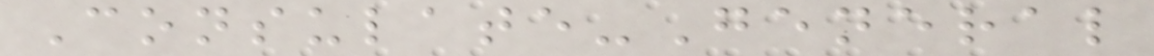Consulate-General
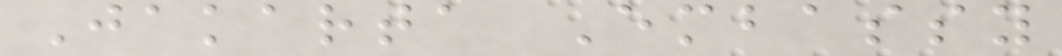Jakarta Embassy
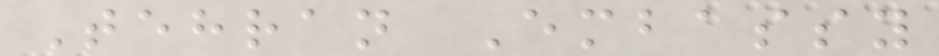Tehran Embassy
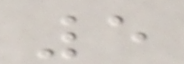5
